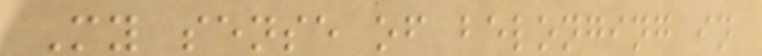My sense of belonging in
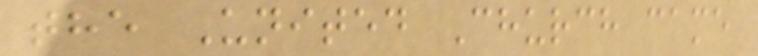the United Church came
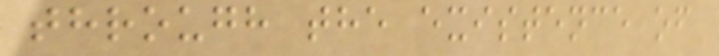through the existence of
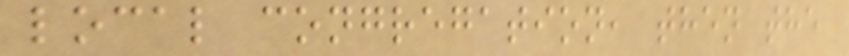local congregation, then the
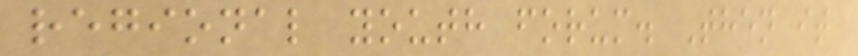regional youth forum. Then it
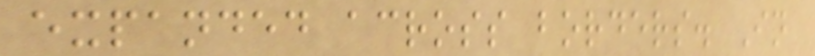expanded across borders. In
